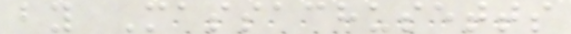by Massachusetts
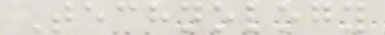Technology
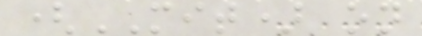(MIT) on
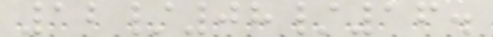12/08/16.
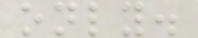only.
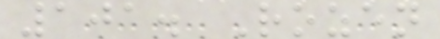101. Rozen
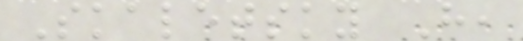Skaletsky H,
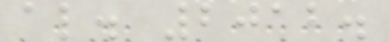al. 2012.
